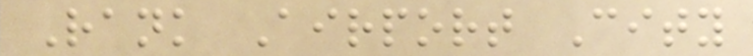Rank Airport City
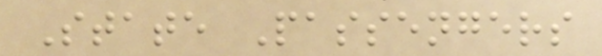State Passengers
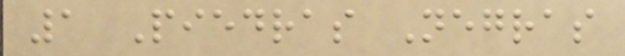1 Piedras Negras
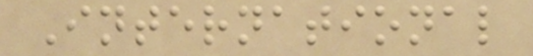International
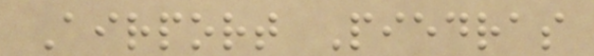Airport Piedras
